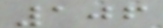106
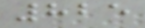825
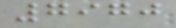7970
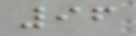96
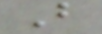B
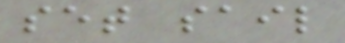set sail
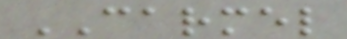CARMEL
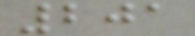201
